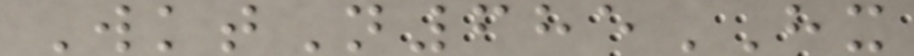WktN685HX
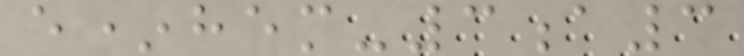e*hem-3a3
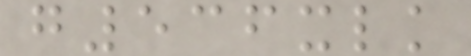g536xlk
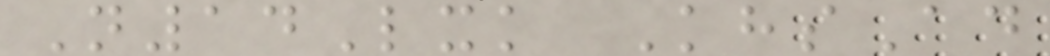N14Lxk KhsAd
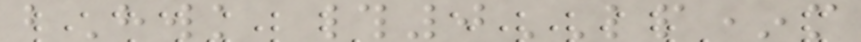bHwk #0LP*m
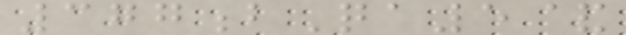377bQa5&
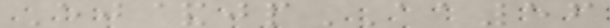Ej&jpAA56
